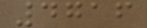4716
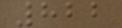822
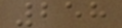258
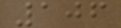106
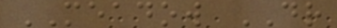MEADOW DR
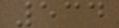534
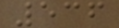536
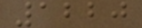1220
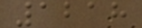1218
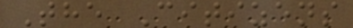The Citizens
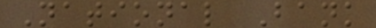National Bank
